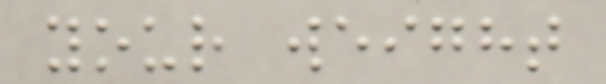your weight
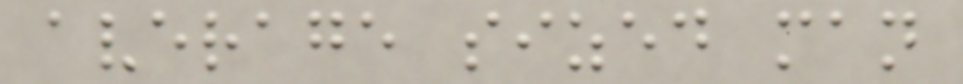average sized man
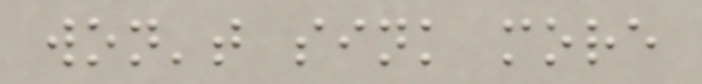won't sink more
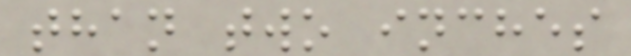than two inches
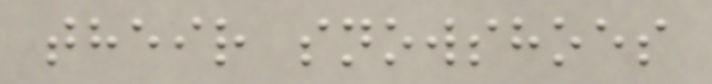their snowshoes
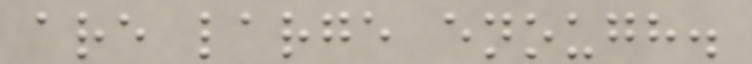are large enough.
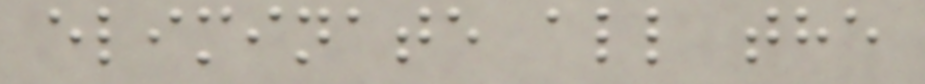eliminate all the
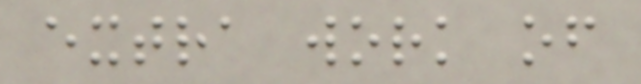extra work of
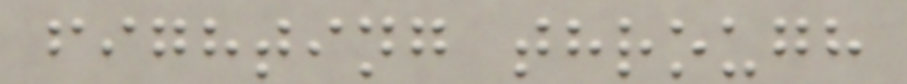fighting through
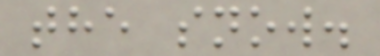the snow.
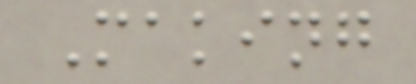Making
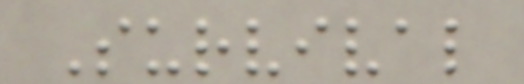Survival
